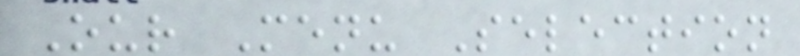Our Menu Selection
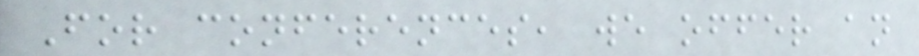For conferences, we offer an
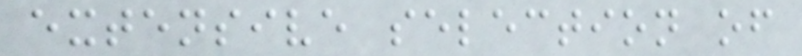extensive selection of
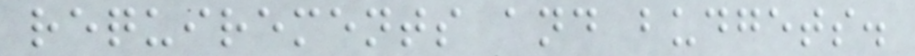requirements and budgets.
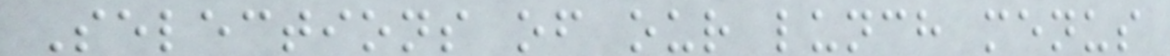Selections of our lunch menus
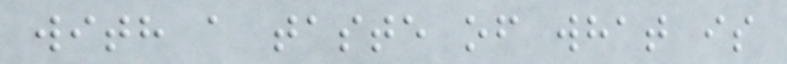with a taste of what is
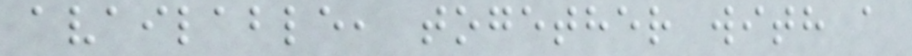available, together with a
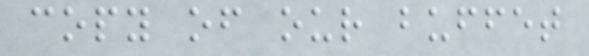copy of our buffet
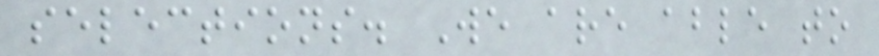selections. We are able to
